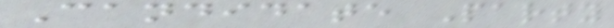Candidate Party
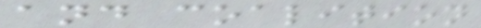and coalition
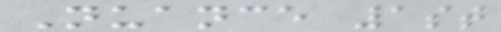Nuance 1st
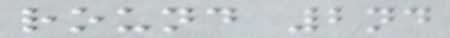round 2nd
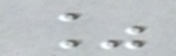%
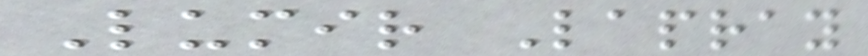Lumir Lapray
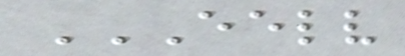EELV
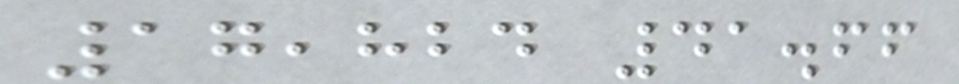17,824 41.66
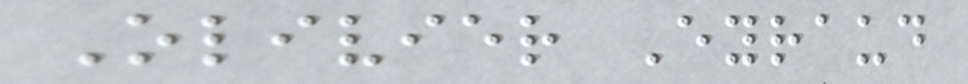Olivier Eyraud
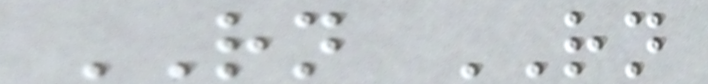RN RN
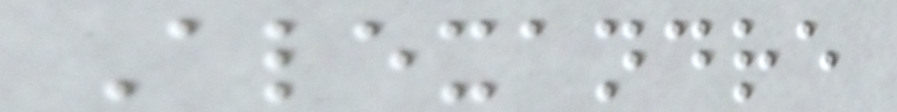Alexandre
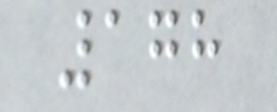178
